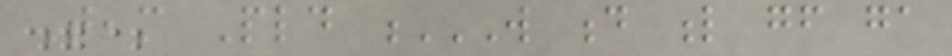Team Pld W D L GF GA
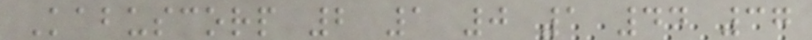Kabuscorp 2 1 0 1 44 37
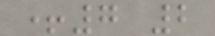+7 2
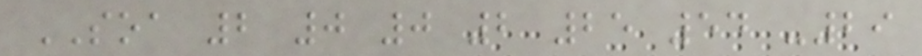SOA 2 0 0 2 25 54 -29
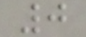0
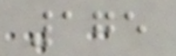175
